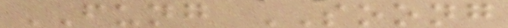FUNG SOONG
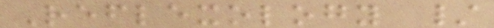Reflexology /
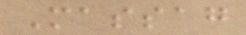Massag
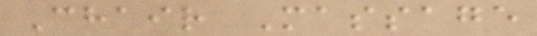Chair Massage
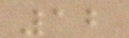12
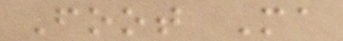Foot Ma
